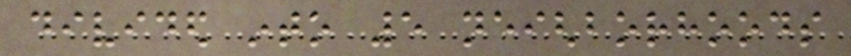divided into 5 neighborhoods
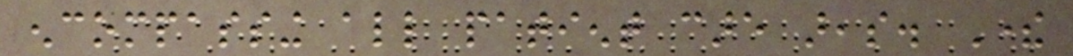encompassing all patient care areas. There
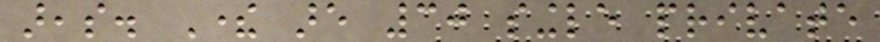areas. There are 30 single private
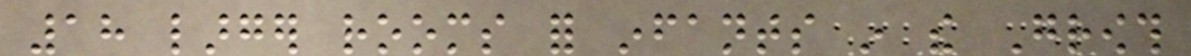18 larger rooms for infants in the Growth
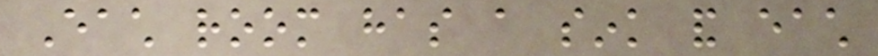Each room has a sink and each
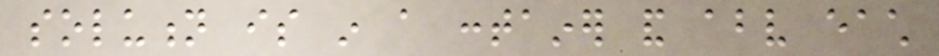solution is in a container and above each
